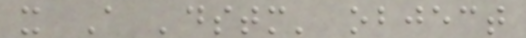x A 'dstm' object
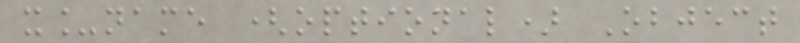x_name (optional) Object
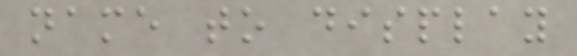name to display
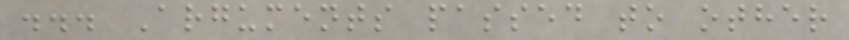... Arguments passed to other
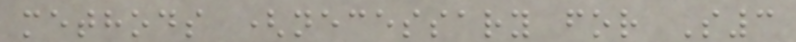methods (necessary for S3
